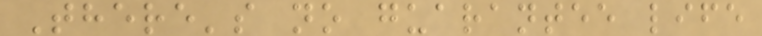There's no guarantee life
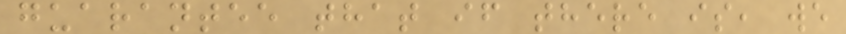guarantee that if there is, we
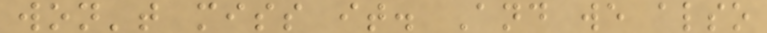won't miss it. And we also
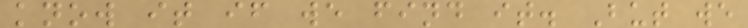know it if we find it. But we
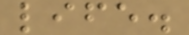life.
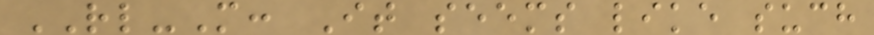RL-M: It seems like such
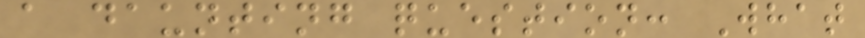a daunting question: What
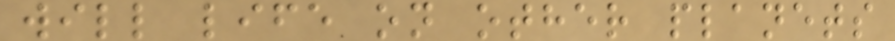will life on other planets
